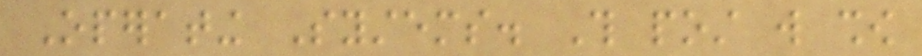Operating Systems. This post will show
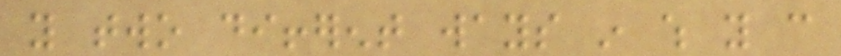you two different ways in which you can
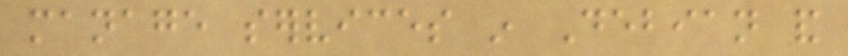manage services in Debian and
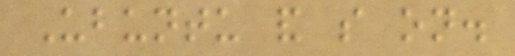Ubuntu and so on.
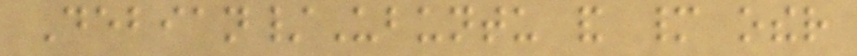Debian/Ubuntu and many other
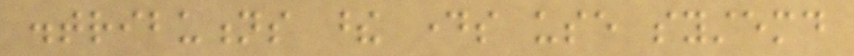distributions these days use systemd
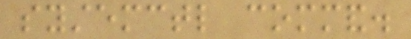systemctl command.
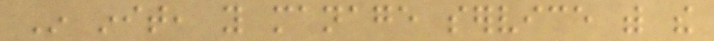In init, you manage service with the
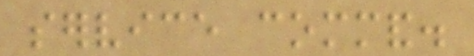service command.
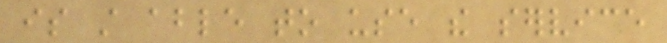is still able to use the service
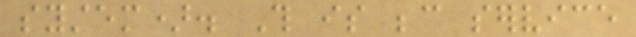system). This is because service
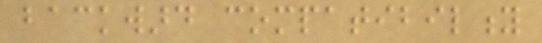backward compatibility
